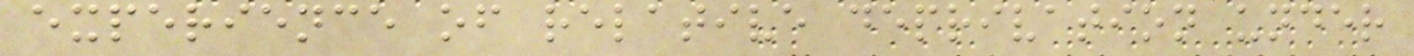experience of relative deprivation under
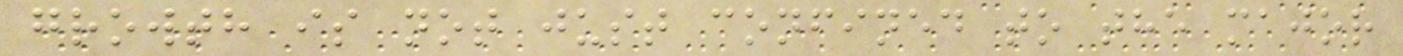growth is not just confined to the major
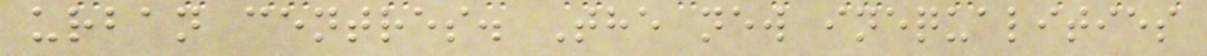urban centres. The new inequalities
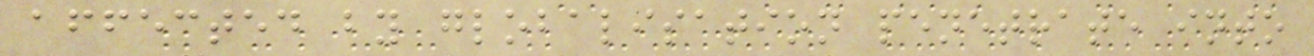affected by globalisation penetrate into
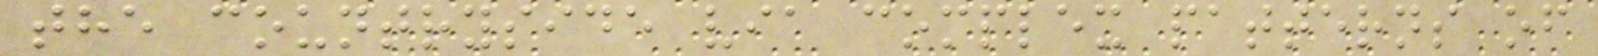the countryside via complex patterns of
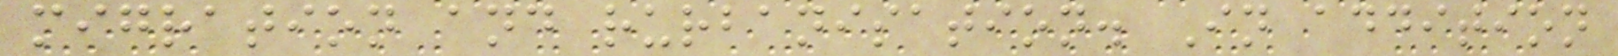migration and rurbanisation. In addition
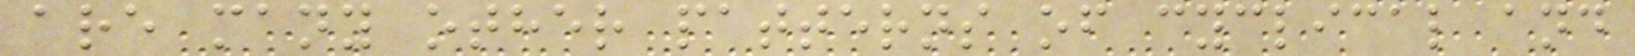are many other patterns of cyclical and
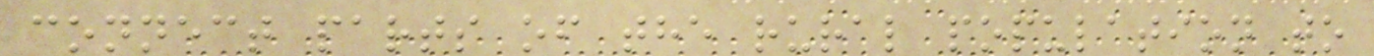connect parts of the rural population to
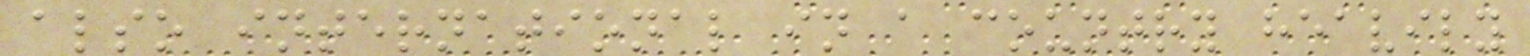also international in a country heavily
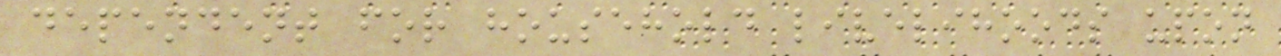dependent for household livelihoods upon
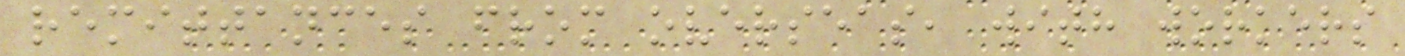remittances from overseas, with workers
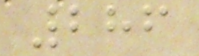286
